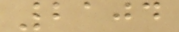2104
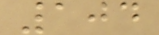104
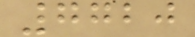7720
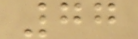77
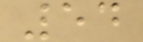54
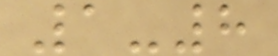1-8
